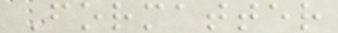Formatter
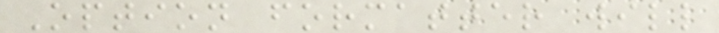Option formatter will
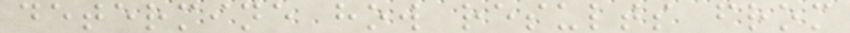determine how results from
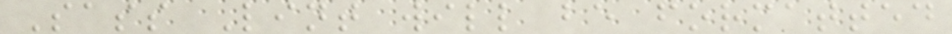Sass Lint will be formatted
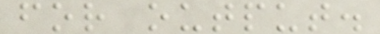for output.
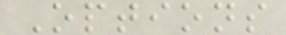Options
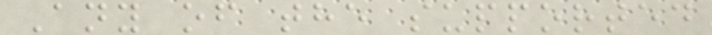Any of the supported
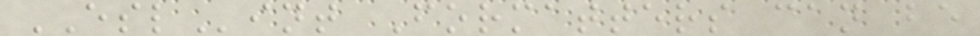ESLint Formatters can be
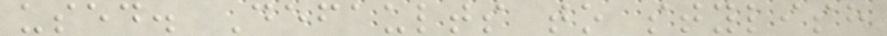used. Defaults to stylish
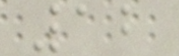12
